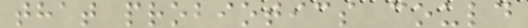that probiotics could
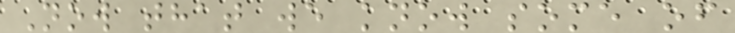Now that we know some of
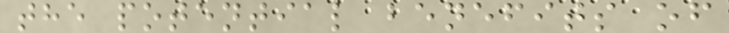the potential benefits of
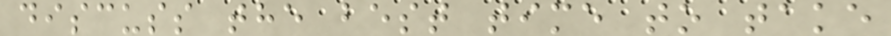discuss the best time to take
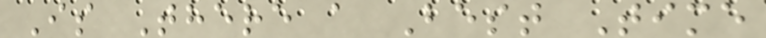Is There a Best Time
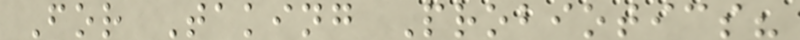For Taking Probiotics?
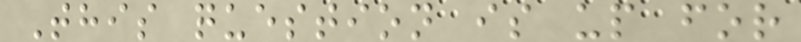This question is up for
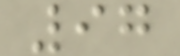97
